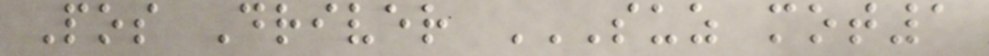Pos Driver SUZ MOT1
